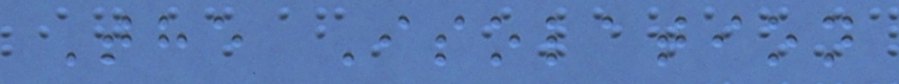The Isolation
